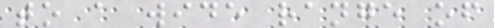to a wide range of
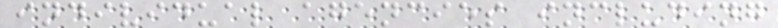individual agencies including
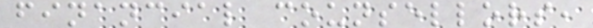financial counsellors,
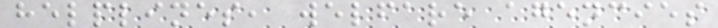helplines, welfare agencies
